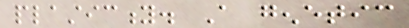plasticity. A genetic
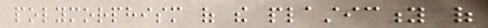polymorphism of the plasticity of
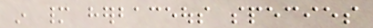in many herbaceous species
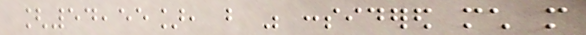[54,55], but was considered much more
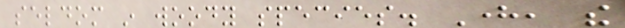seldom in woody species. Here, the
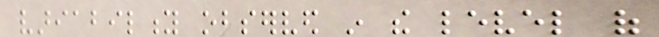variability observed in the level of
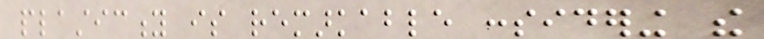plasticity is remarkable considering the
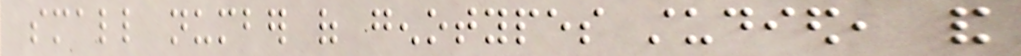small number of genotypes studied, and
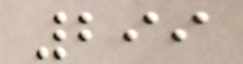299
